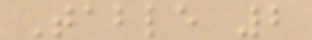Table 2
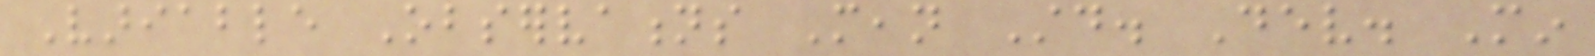Variable Observations Mean Std. Dev. Min
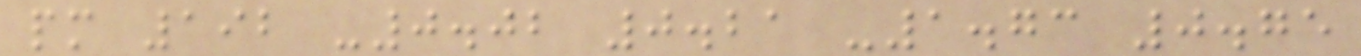pm 192 -0.02 0.21 -1.73 0.75
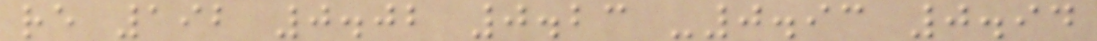re 192 0.02 0.23 -0.93 0.94
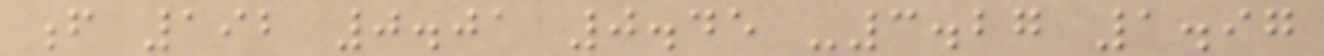f 192 0.01 0.45 -3.27 1.97
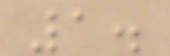1.
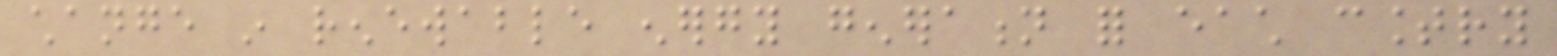change in renewable energy generation for each country
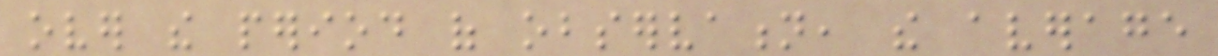over the period of observation, the average
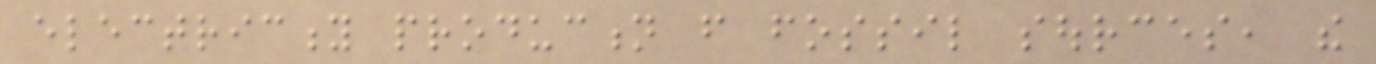electricity production from fossil sources, the
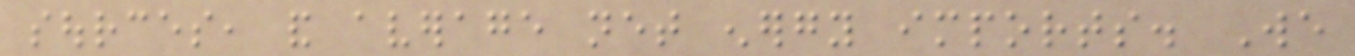sources, and average net energy imports. We
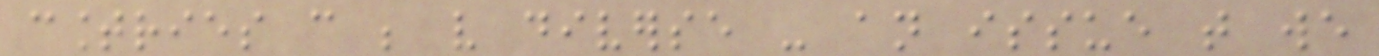countries can be very diverse - an issue that we
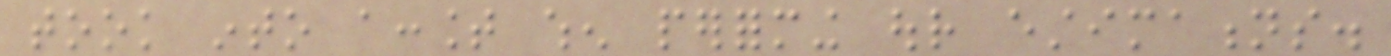took into account when performing our estimations.
